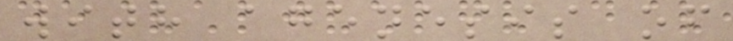with agenesis of
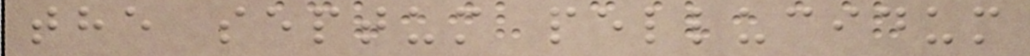the septum pellucidum
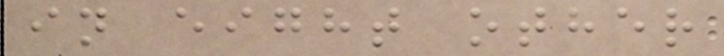in eight other
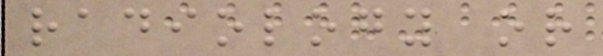radiology or
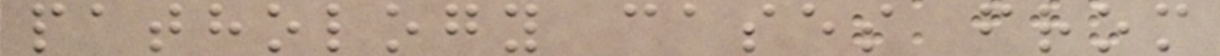pathology cases from
